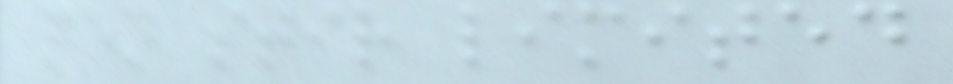pen stir limited
